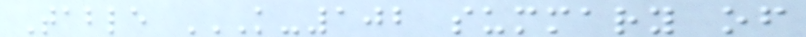Table K-102 SUMMARY OF
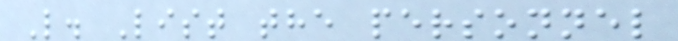L. List the personnel
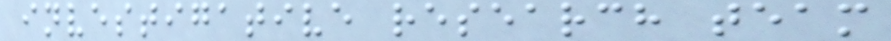investigative research team
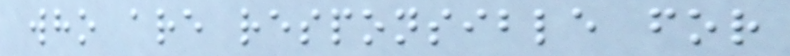who are responsible for
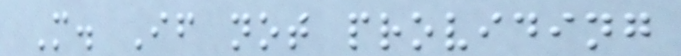M. If not providing
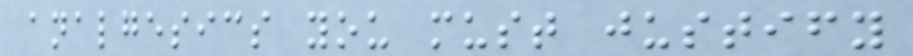analgesics you must justify
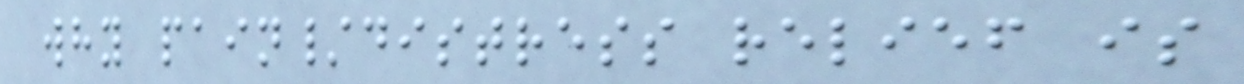why pain/distress relief is
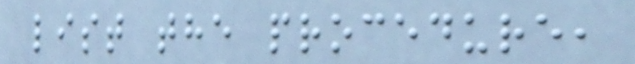list the procedure,
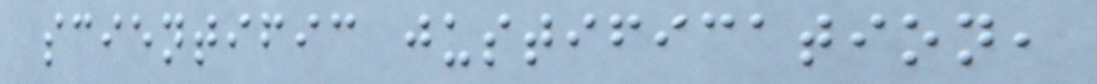scientific justification,
